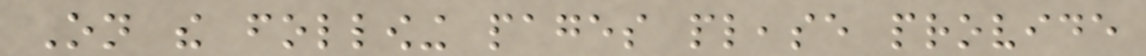On the following pages please provide
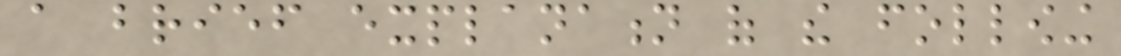a brief explanation of the following
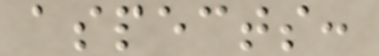aspects:
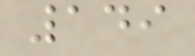149
